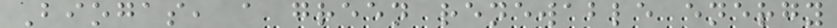Biogas, a green renewable energy
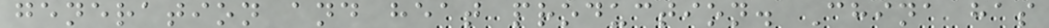generation and heat production. China has
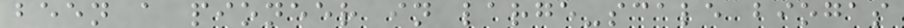been a pioneer in large-scale biogas
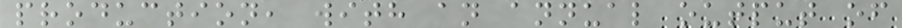production, with an annual output of
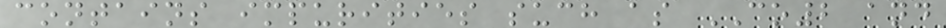contains impurities such as CO2 and
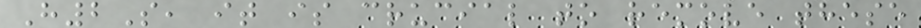H2S, it is crucial to remove these
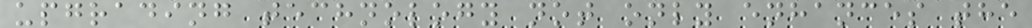upgrading technology not only enhances the
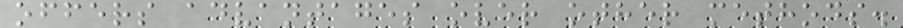offers advantages over other methods.
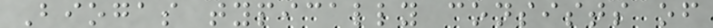Biogas typically consists of
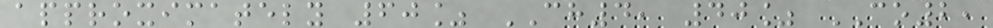approximately 60% CH4, 40% CO2,
